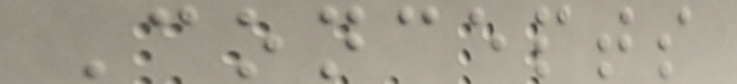Concepts
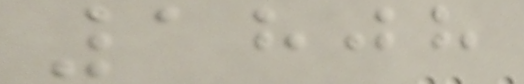1808
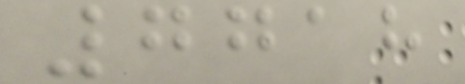7718
